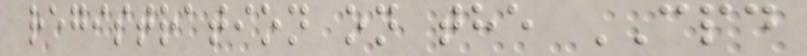registration on the CPD
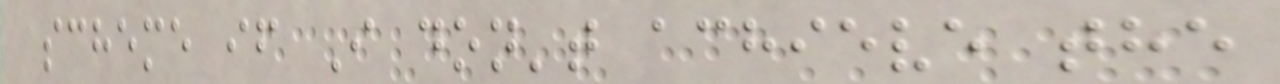scheme if I don't achieve the
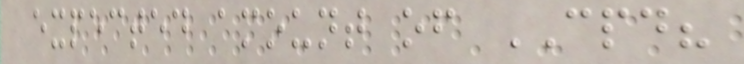expected amount of CPD?
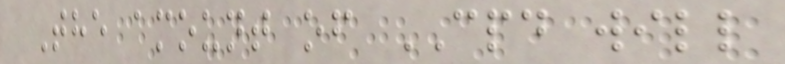The amount of CPD will
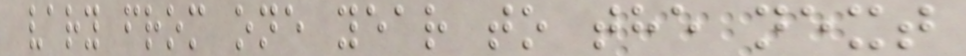vary from one year to the next
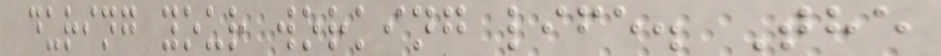during your working life. The
